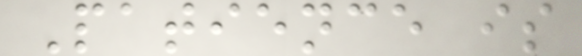Patience is
